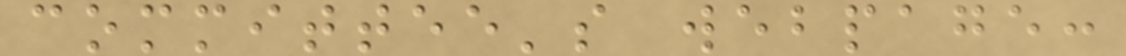committee's webpage:
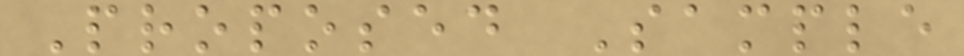Proposed Sample
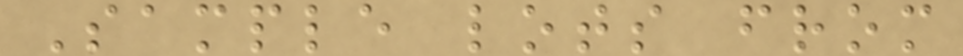Sample lots from
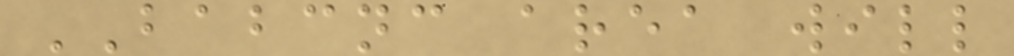BABCNC area will
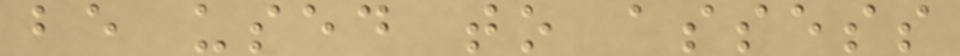be used to assess
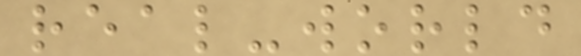real-world
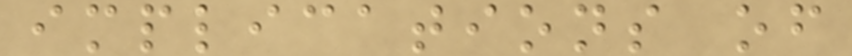implications of
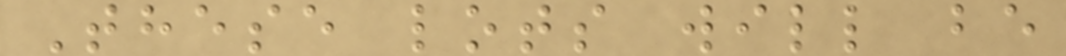These lots will be
